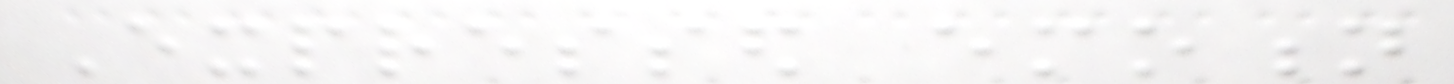Expressed emotion
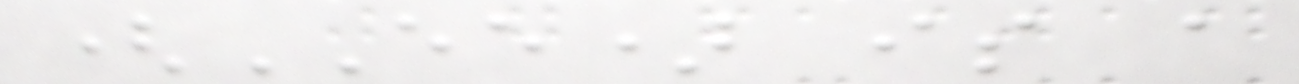(EE) is a
